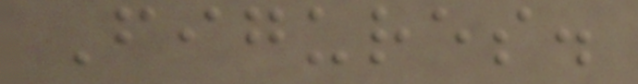Figures.
